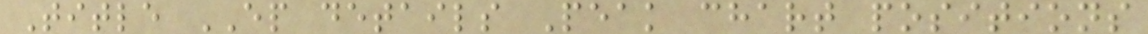Title EP details Peak chart positions
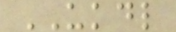UKDL
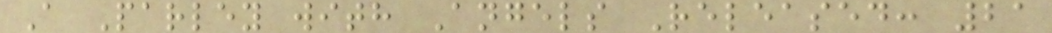A Parley with Angels Released: 21
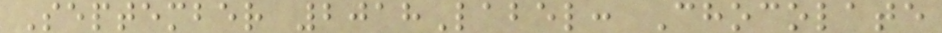September 2018Label: Chocolate
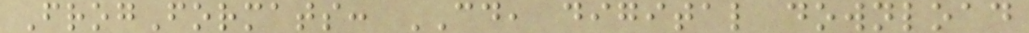FrogFormats: CD, digital download
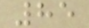85
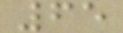65
